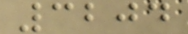3204
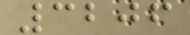3206
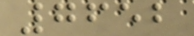7652
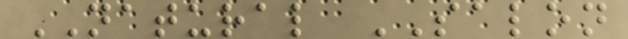NATURAL SALON
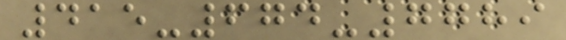415-674-7789
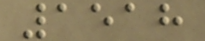1518
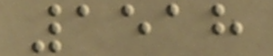1518
